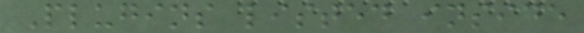Plugins listed inside
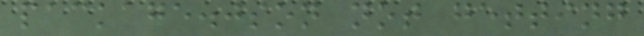package.json not getting
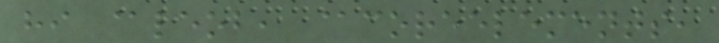hi @leob, @coreelements,
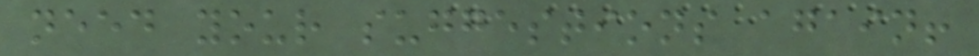need your suggestions again!
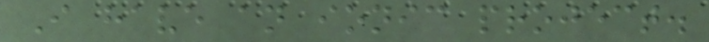I have an ionic project.
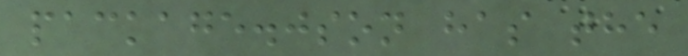package.json has the
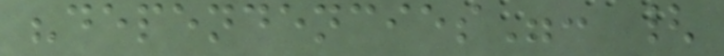"dependencies": {
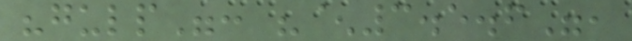"gulp": "^3.5.6",
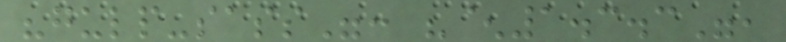"gulp-sass": "^1.3.3",
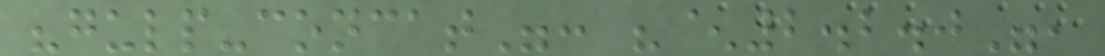"gulp-concat": "^2.2.0",
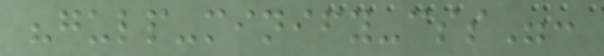"gulp-minify-css":
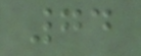74
